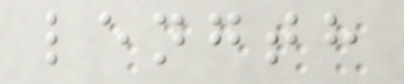length
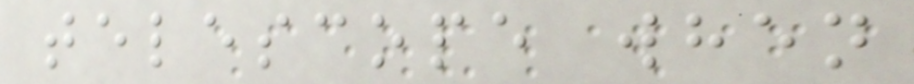telescope when
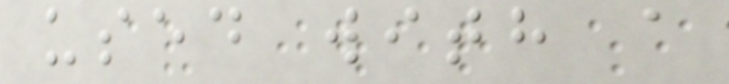used with a
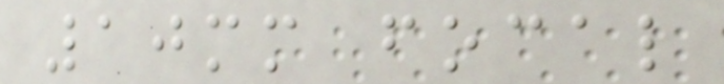10mm focal
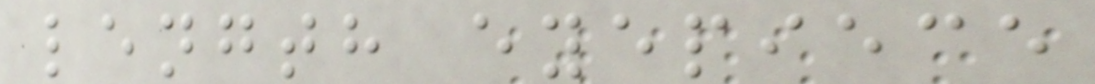length eyepiece
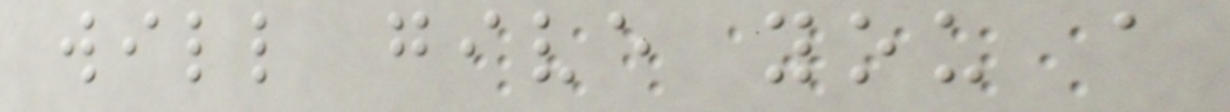will give you a
